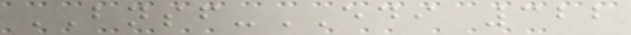BNSF-EDI 322
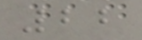22
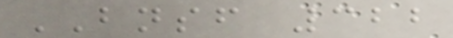BNSF 322
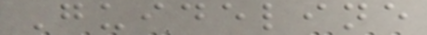Guideline
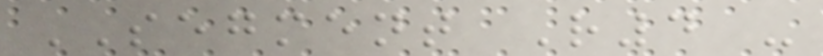SEGMENT R4 -
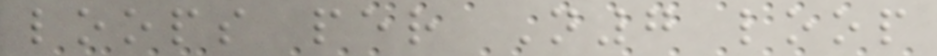loops per N7 loop
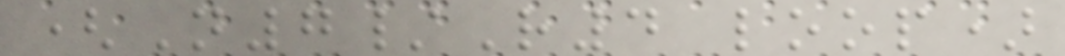(N7/R4 loop)
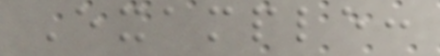Example:
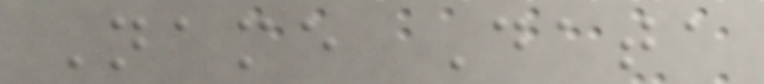Name Data
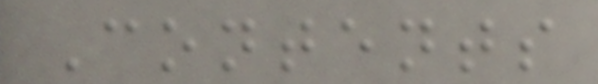Contents
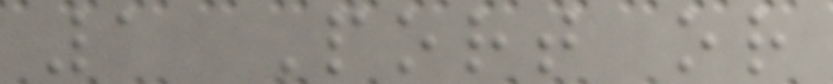1 Port or
